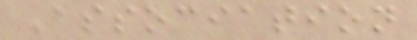Association
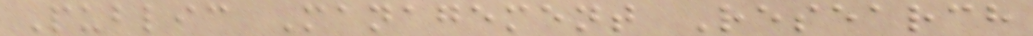Public Management Research
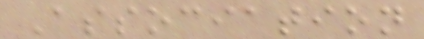Association
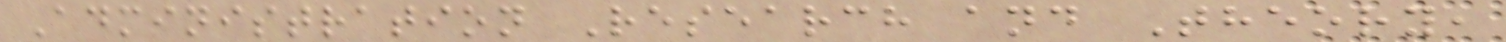Administration Research and Theory,
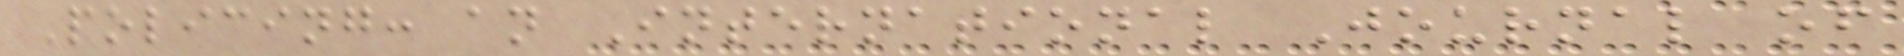Policing: an International Journal of
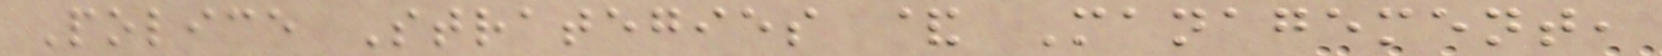Police Strategies & Management,
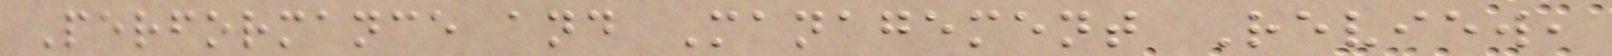Performance and Management Review,
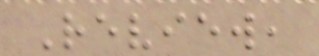Review,
